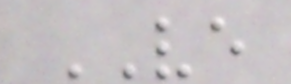VE
